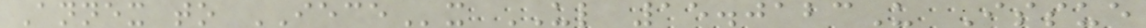Annex to IECEx UL 15.0123U Issue
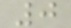0
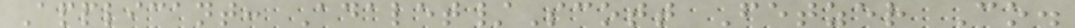Applicant: Adalet/Scott Fetzer Co.
